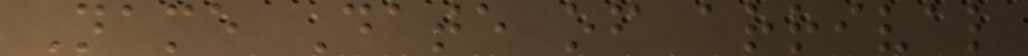Name Date of arrival
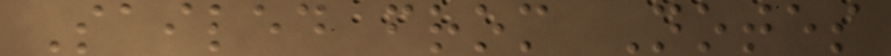Sailed from Notes
